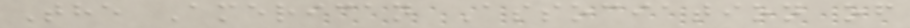The American Association of
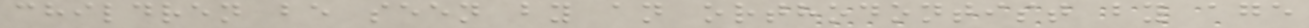children be seen by an orthodontist by age
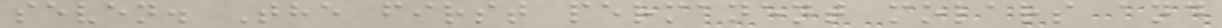seven. The first permanent molars and
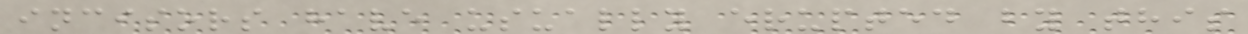incisors have usually erupted by this
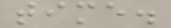time.
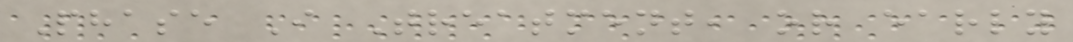Phase I Treatment, or early
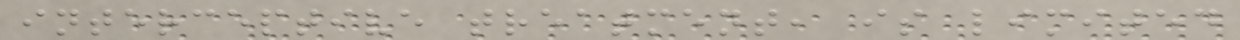interceptive treatment, is limited
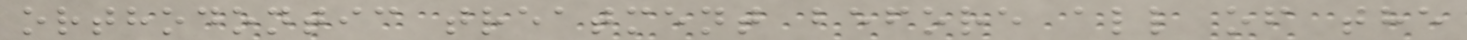orthodontic treatment before all of the
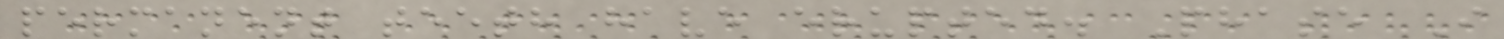permanent teeth have erupted. Phase I
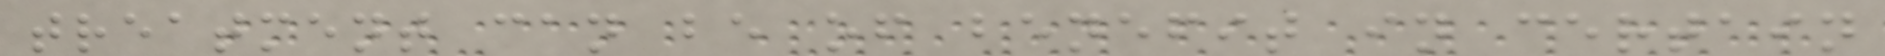treatment can be of benefit in certain
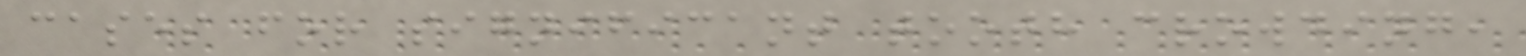cases for significant tooth crowding,
